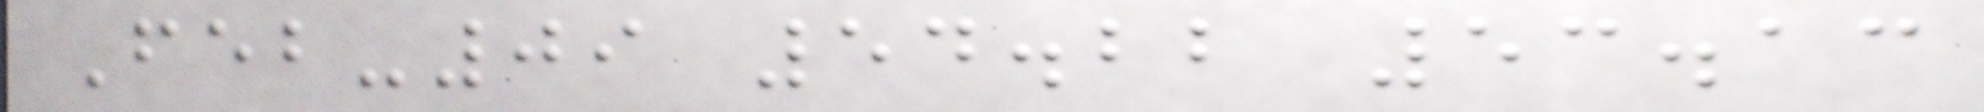Feb-09 54.22 53.13
